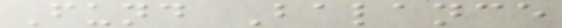Fund Balance
